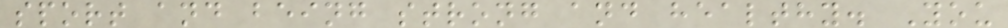sport and being strong and healthy. You
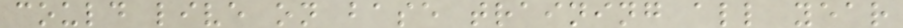could live on base training all year
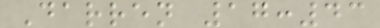Darren 17:43
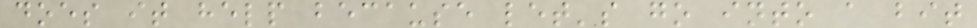does it help because let's go into a bit
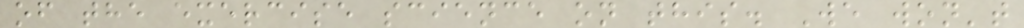of the exercise science on this. We won't
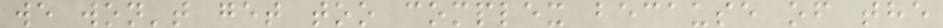we won't get too complex because of the
